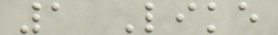1 Like
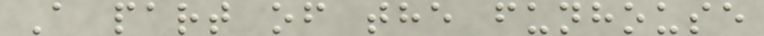A part of the funhouse
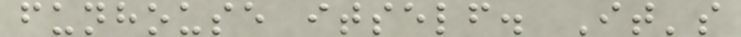funhouse itself. It's
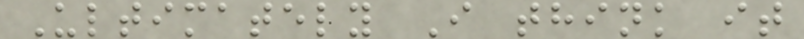Ultimately I think it
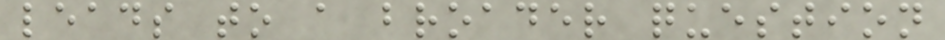leads to a broader question
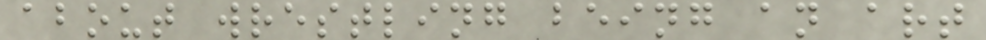about wrestling being an art
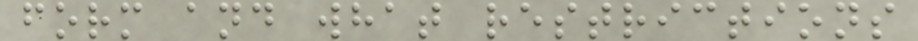form and what restrictions
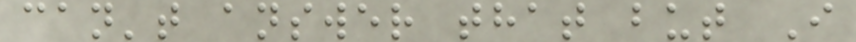can't answer that but I
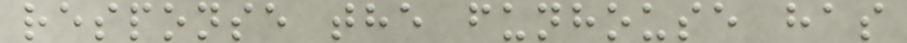response the funhouse has
